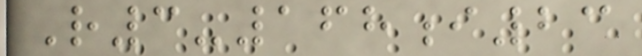R3-168i23
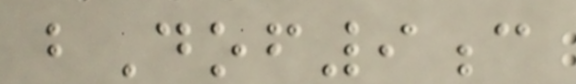bDof9c
